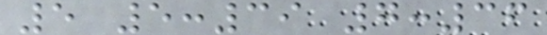5 5:39 7:36
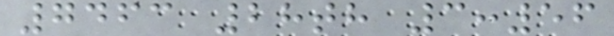7463 28th 3:56
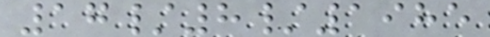17/8/1985
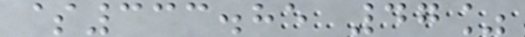$333.85 47%
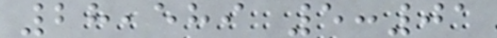28,589 5:01
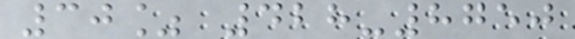30% 428-8750
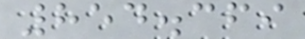854.369
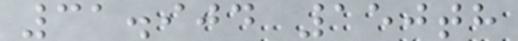31.904 150th
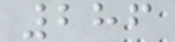286
